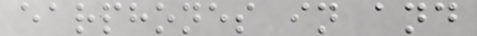earphones in and
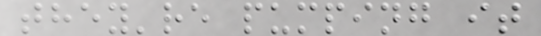they're pumping it
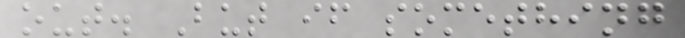out. But if something
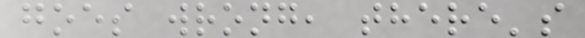goes wrong, there's
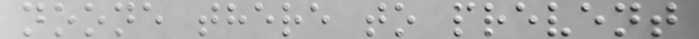noone there to prevent
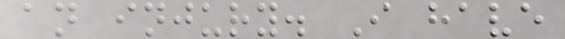an injury. I have
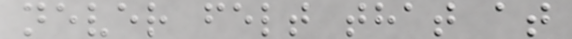never felt that at
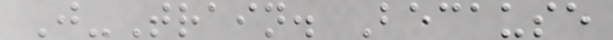J-Train. Because
